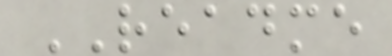README
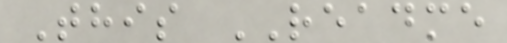This README
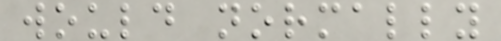would normally
